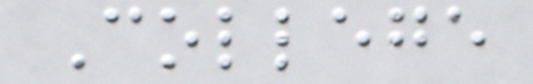College
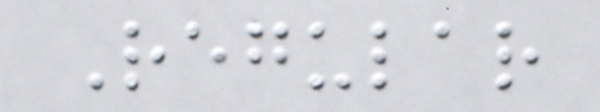Regular
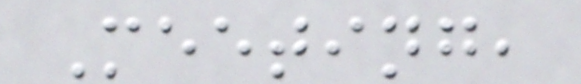Meeting,
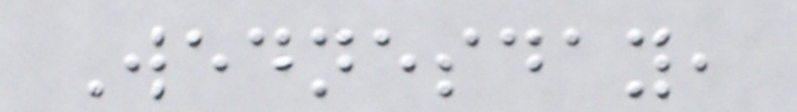Wednesday,
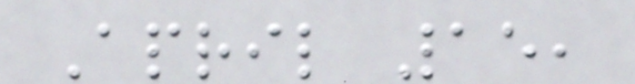April 15,
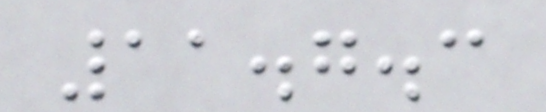11.7.3
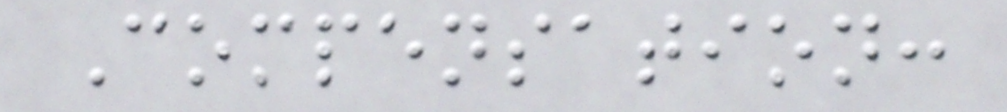Compensation:
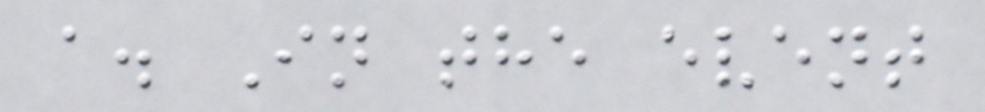a. In the event
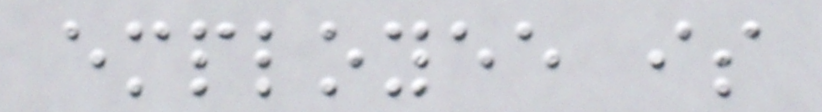employee is
